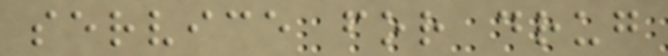service for drug
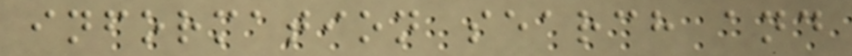information search and
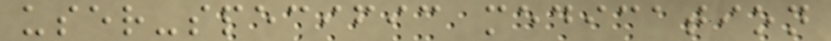user-specific medication
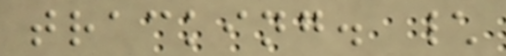tracking. \
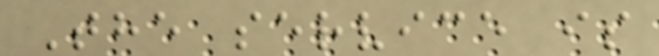The service is
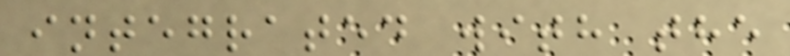integrated with the
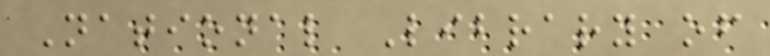National Library of
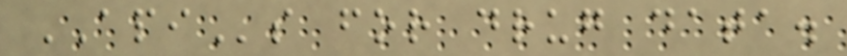APIs for drug data.
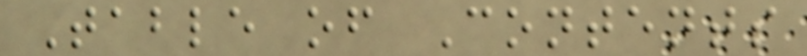Table of Contents
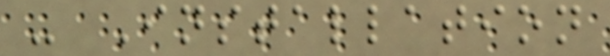- Installation
